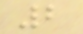2
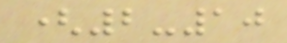(2-10
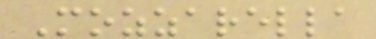Mozzarella
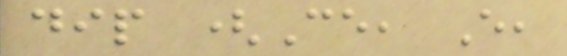dip (Ce, E,
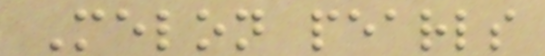Melon pearls
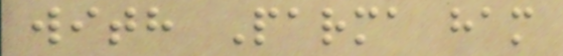with Parma ham
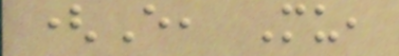(E, Mu,
